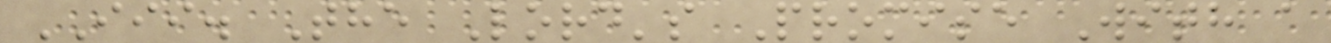III. The Lord's Promise With a
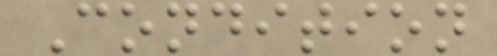Condition
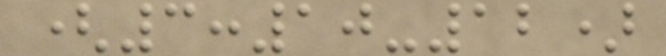(3:10-12)
